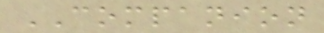COMPANION
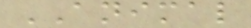ANIMAL
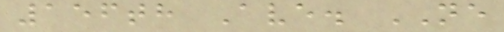156th Ave. NE
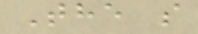The s
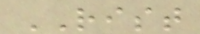RIST
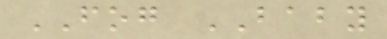FOG BABY
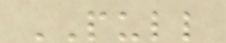PULL
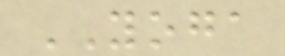YOGA
